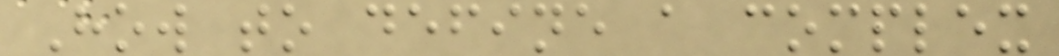How to define a complex
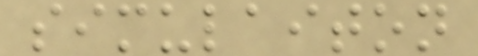simulaiton
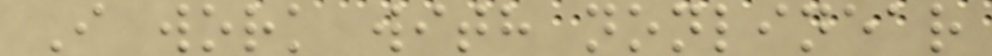I work with nonlinear
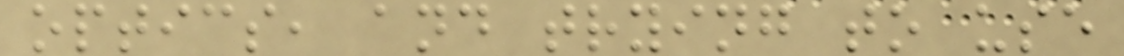optics, and trying to use
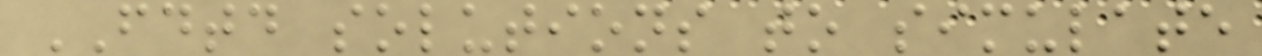FDTD solutions to simulate
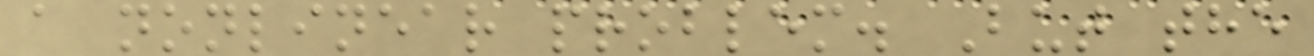a nonlinear problem. But the
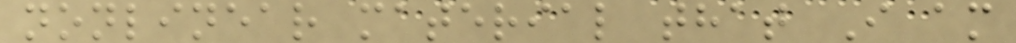nonlinear material that I am
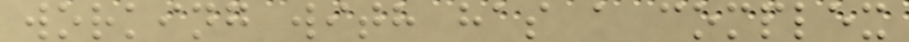working with has a complex
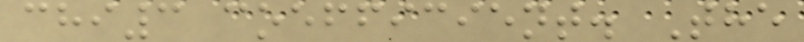chi3 coefficient. The
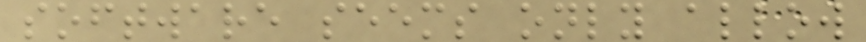software seems only allow
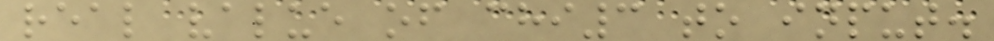real value of chi3 to input.
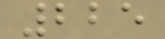225
